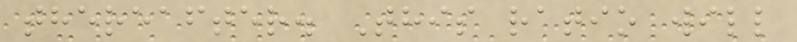thereafter. This ratio will
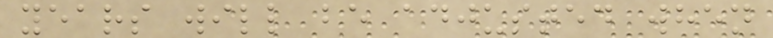years will be adjusted when
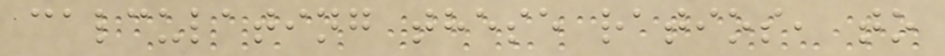calculating these ratios, to
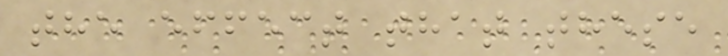the effect that these
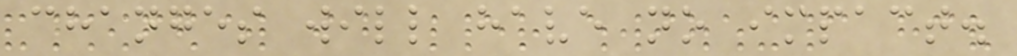changes will have no impact.
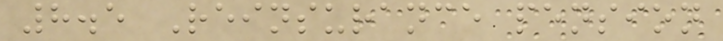8.5 Reinsurance pension
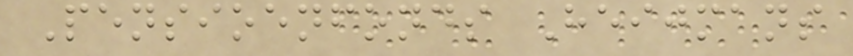Pensioenfonds Heijmans
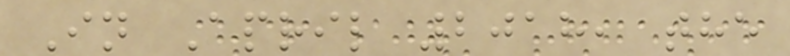In April 2018, the
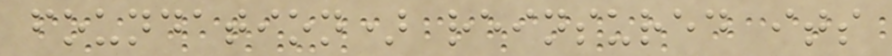foundation) reinsured its
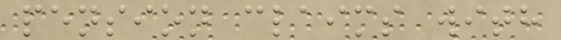pension claims with
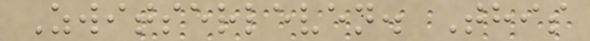Zwitserleven. This
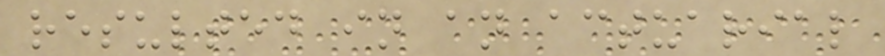resulted in an actuarial
